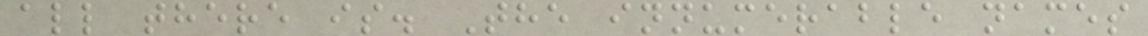all there is. The innumerable names
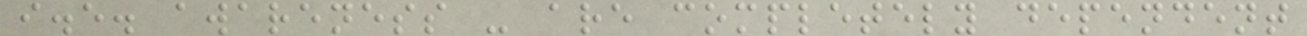i.e. awareness - are completely dependent
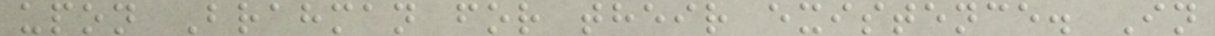upon Brahman for their existence. In
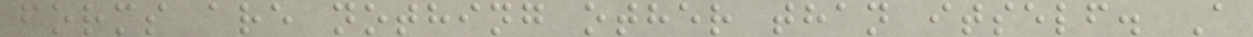forms are nothing other than itself. A
